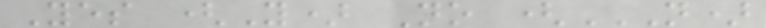Yes (Y) No (N)
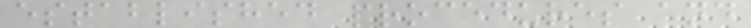established procedures and
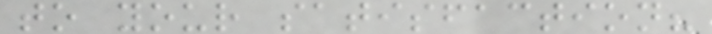to your satisfaction?
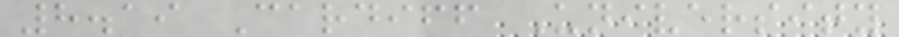8.19 Cardiff University
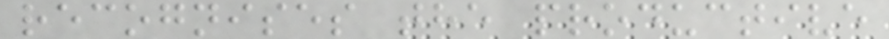recognises the productive
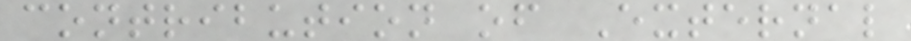contribution of External
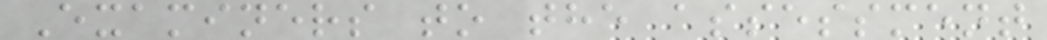Examiners to the assessment
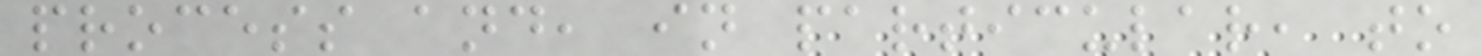process and, in particular, to
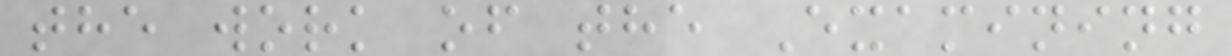the work of the Examining
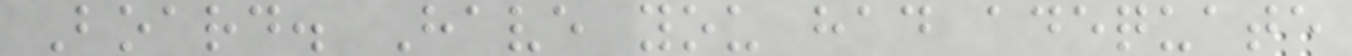Board. Have you had adequate
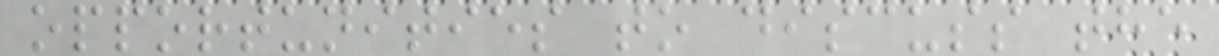opportunities to discuss the
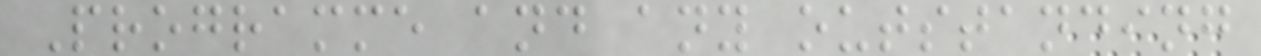Programme and any outstanding
